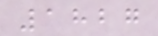1827
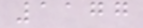1177
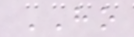HO
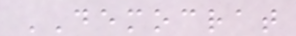DEMOCRAT
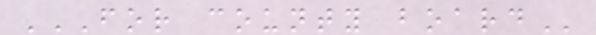FOR COUNTY BOARD
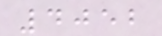4052
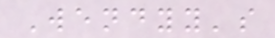Wendyy's
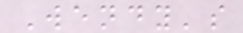Wendy's
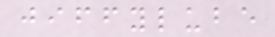jiffylube
